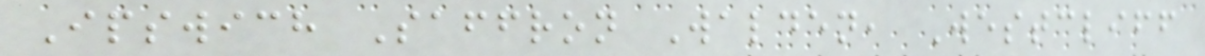Ipswich Saffron Walden, Westcliff
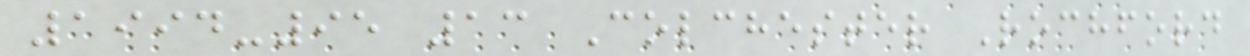1994-95 13 Colchester Rochford
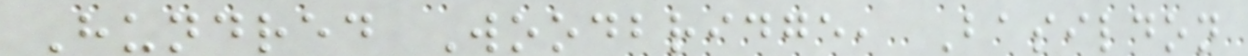Hundred Woodbridge, Basildon
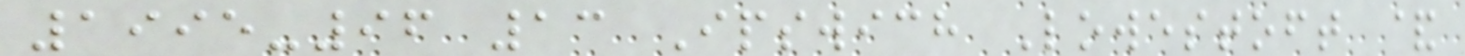1995-96 13 Ipswich Lowestoft &
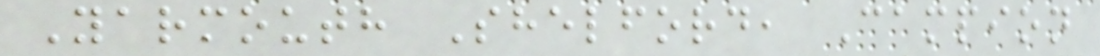Yarmouth Shelford, Campion
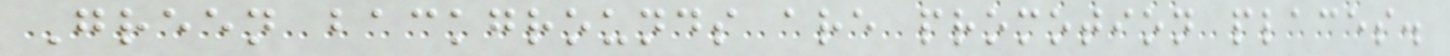Green backgrounds are promotion places.
